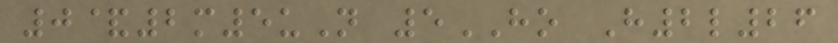0&2m5uN 5HO H2l26
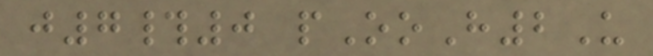j7#0 pOoH2U
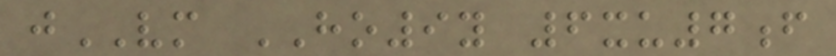jVM HO9y 6xu7f
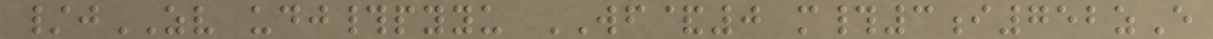/jZV udj#pyyu WF&0 m#3i752zE
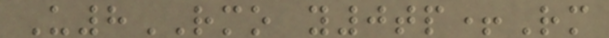U8RMO y0tp+Rm
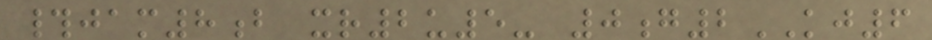#jam8b xr2u5- 0g2KJ6
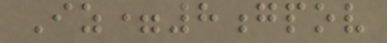Iz=8gpov
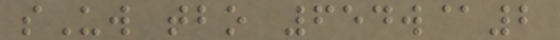sUw tbo 654w@2
